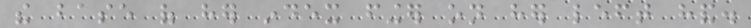the base of her index finger on her left hand.
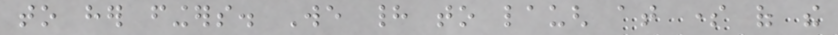to her fingers. We had to laugh at some of the
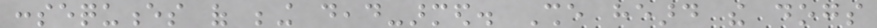consequences of being dead-armed. She heard the dogs
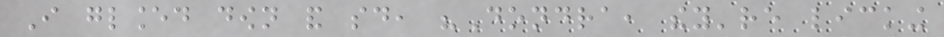I glanced down and said, "Dondra, they're licking
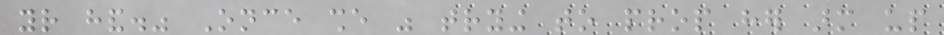your hand." Once she was trying to prop her arm up
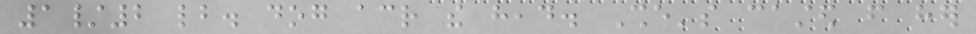1/2 lb. dog across the head. She's casted from her
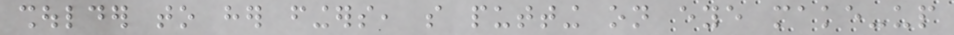shoulder to her fingers, so putting on eye make-up
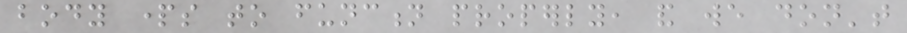body parts to function properly, and we don't
